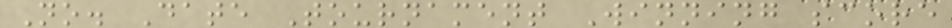No. Date Tournament Winning score
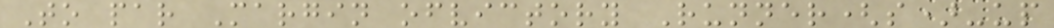To par Margin ofvictory Runner(s)-up
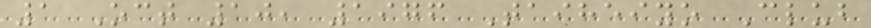1 Oct 10, 1976 Taiheiyo Club
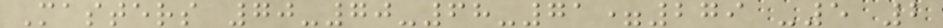Masters 70-70-68-71=279 -5 2
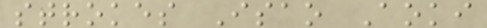strokes Isao Aoki
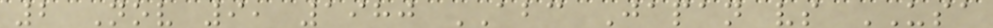2 Nov 9, 1980 ABC Japan vs USA
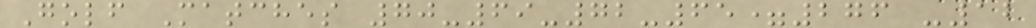Golf Matches 70-69-72-65=276 -12
